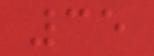35
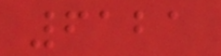6121
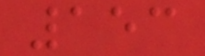153
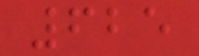625
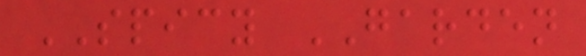SPICY GARDEN
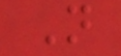N
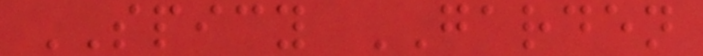SPICY GARDEN
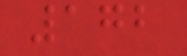172
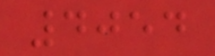4054
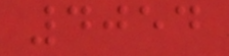4054
